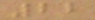22
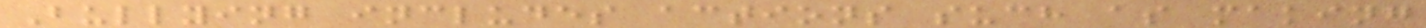Bullying includes actions such as making
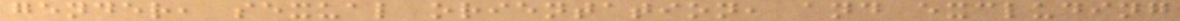gender, sexual orientation, and excluding
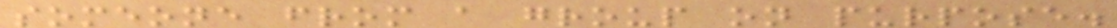someone from a group on purpose.
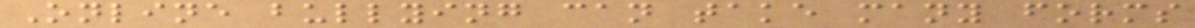Online bullying can take many forms
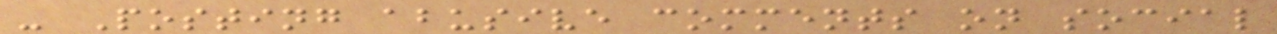- Posting abusive comments on social
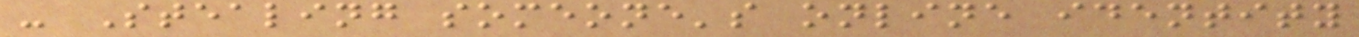- Stealing someone's online identity
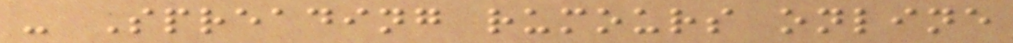- Spreading rumours online
